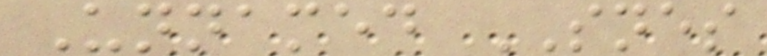Unnamed SNES
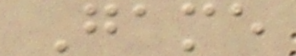Game
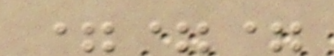===
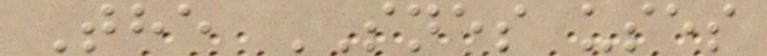The SNES uses
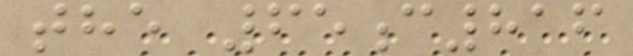the 65c816
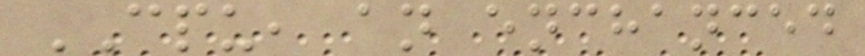CPU, an enchanced
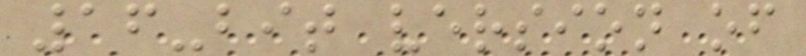16-bit version of
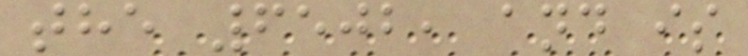the 6502, and is
